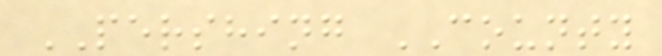PERSHING COUNTY
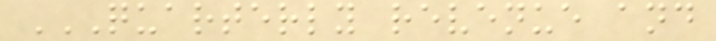QUARTERLY REVENUE AND
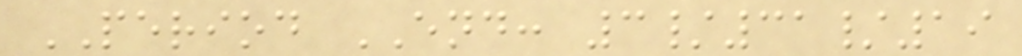PERIOD END: 3/31/19
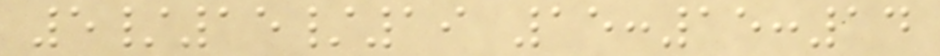5/15/19 15:15:14
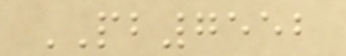PB7552
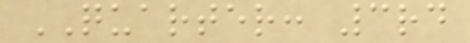QUARTER: 3rd
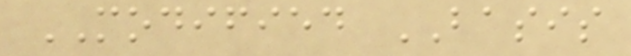MODIFIED BASIS
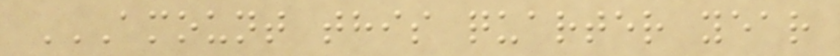AMOUNT THIS QUARTER YEAR
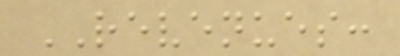REVENUES:
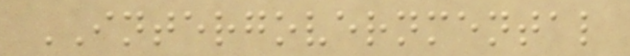INTERGOVERNMENTAL
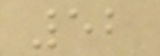52
